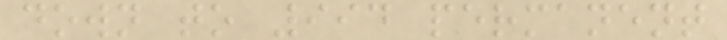down to 994 permanent
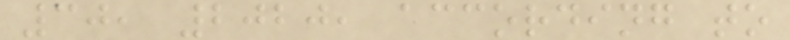30, 2020, according to
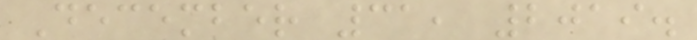December 31, 2019.
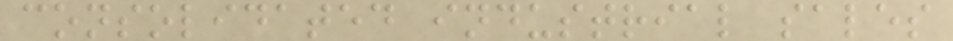consolidated industrial sales
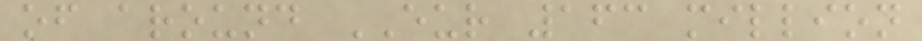of around EUR 163 million
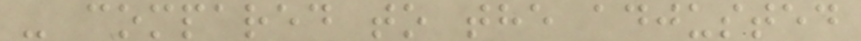- compared to the adjusted
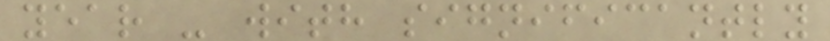year - with significantly
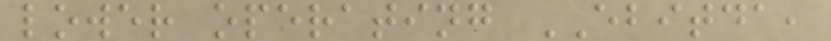lower operating EBITDA,
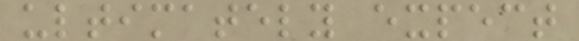ultimately expect
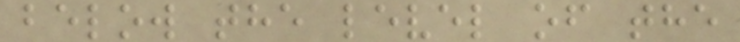below the level of the
